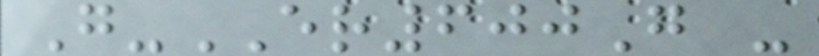G-ER600G -
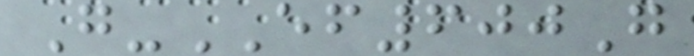G-EF600G
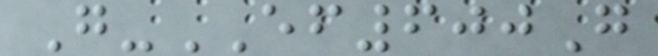G-EF600G
